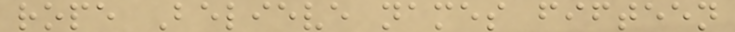rope Believe names fifteen
